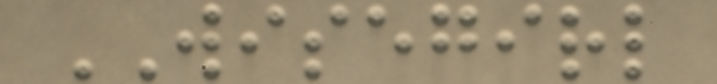WISEGIRL
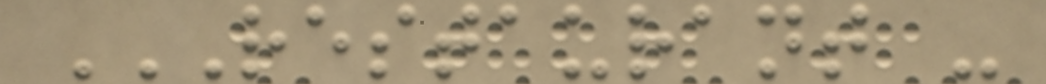RESTAURANT -
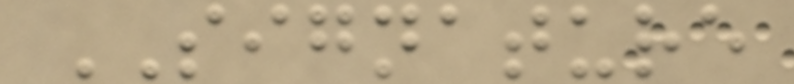SIGNATURE
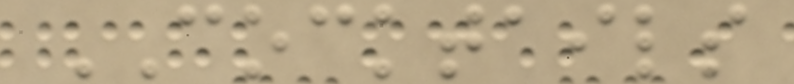COCKTAILS
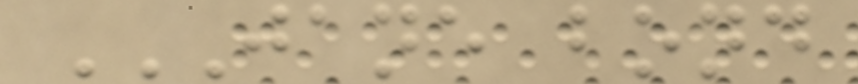JANE BOND
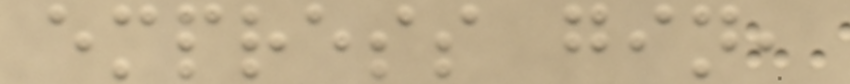empress gin,
